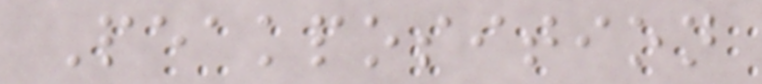Peakposition
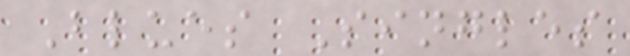Blues Singles
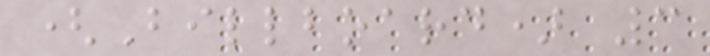(Billboard) 3
